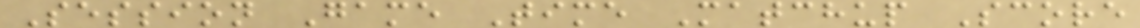Session Game Time Matchup Score
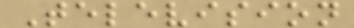Television
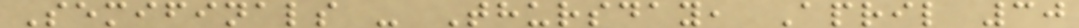Semifinals - Thursday, April 30
